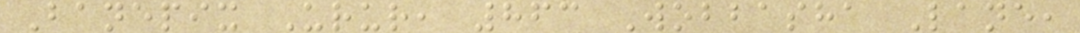Banepix Urur, 863 Wobbasha Lane,
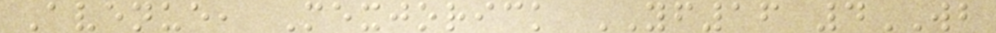Avenue, Mexjorick YF16 4WB
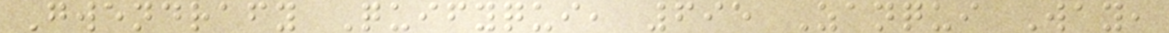Gwendrafy Quifyqui, 695 Zanqui Way,
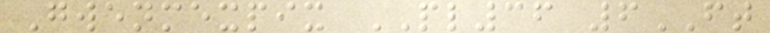Gwenmexpix PL36 6FT
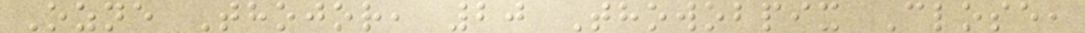Ozne Thojor, 20 Thowobpix Close,
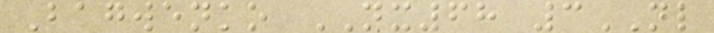Bagwenko NX68 3NL
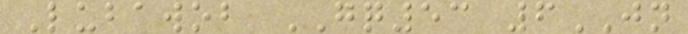Lubawob GQ53 6JN
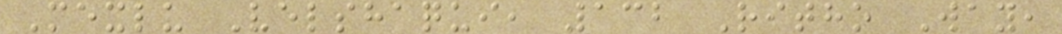Mexlu Velshaqui, 132 Ritho Way,
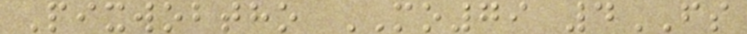Pixwobtho MO79 4FS
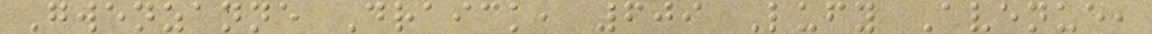Gwenzanne Draick, 609 Lufy Avenue,
